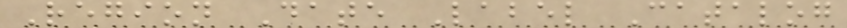Region Date Label Catalog
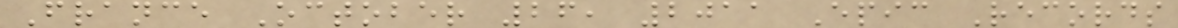France October 26, 2011 Epic Records
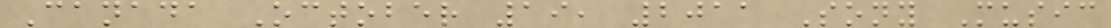Canada October 19, 2011 Sony Music
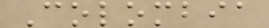Colombia
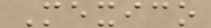Mexico
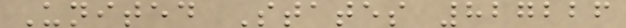United States 827226
